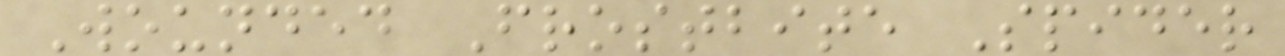Wounded Frostbite Spider
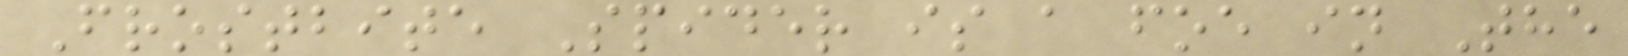Frostbite Spider is a foe in The
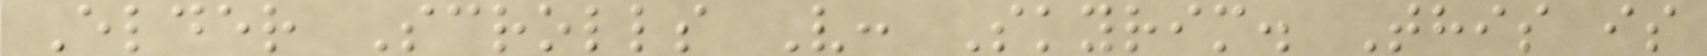Elder Scrolls V: Skyrim. This is
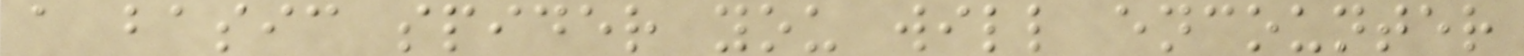a basic spider you will encounter
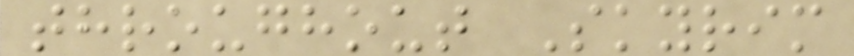throughout Skyrim
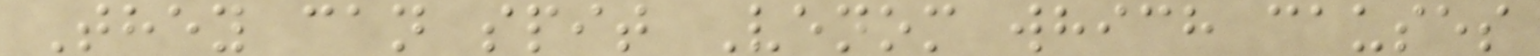They can spit Venom which causes
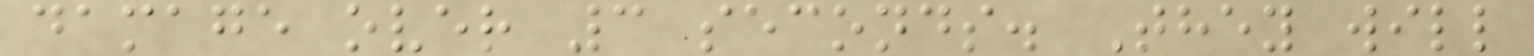damage over 3 seconds. They will
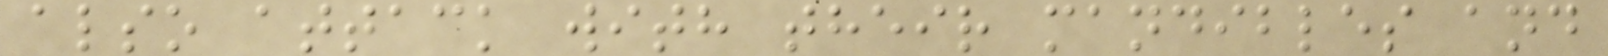also attack with their mandibles and
